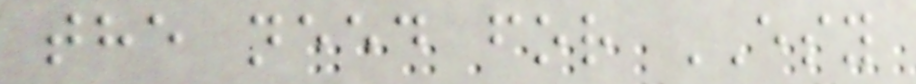the need for ESY
